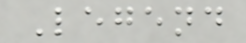Legend
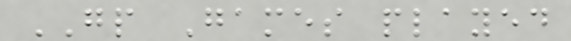GP Games played
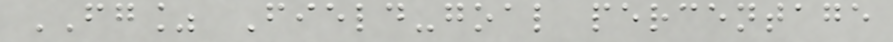FG% Field-goal percentage
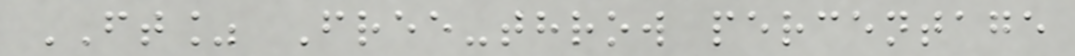FT% Free-throw percentage
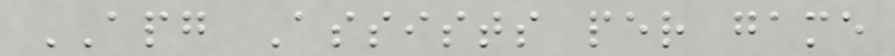APG Assists per game
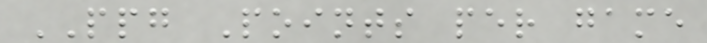PPG Points per game
